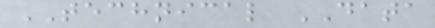TECHNICAL DATA
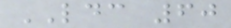LDC 60
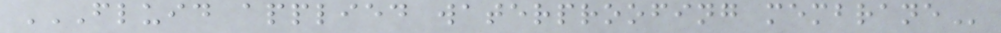FLUID APPLIED WATERPROOFING MEMBRANE
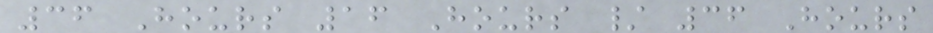36 Hours 16 Hours / 36 Hours
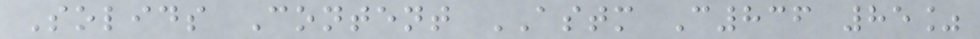Solids Content ASTM C836 85%
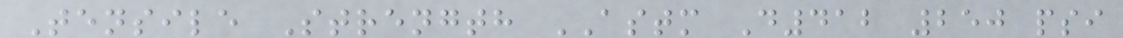Tensile Strength ASTM D412 250 psi
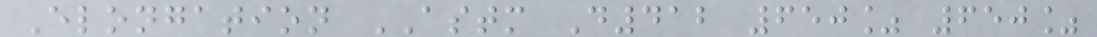Elongation ASTM D412 650% 650%
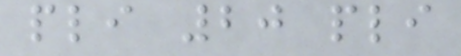pli 20 pli
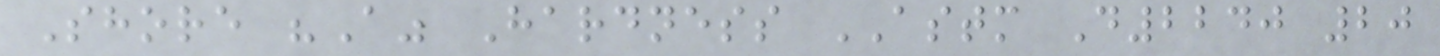Shore "A" Hardness ASTM D2240 20
